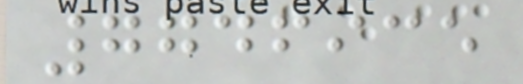7746935
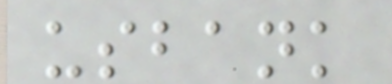usbank
